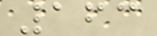163
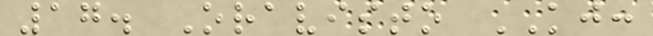17. Oravisto KJ:
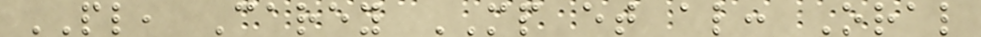PL, Carey MP et al: Oral
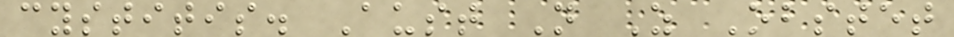cystitis. Aust N Z Obstet
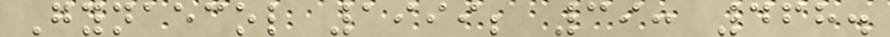Gynaecol 1999; 39: 468.
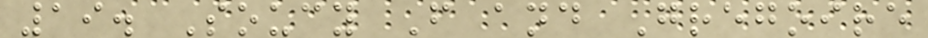19. Soucy F and Gregoire
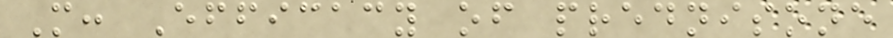M: Efficacy of prednisone
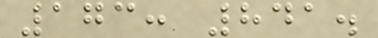173: 841.
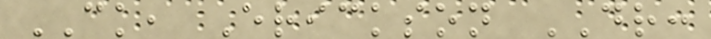CK, Erickson DR:
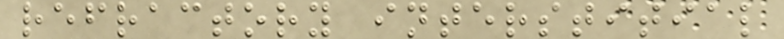refractory interstitial
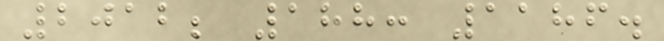2012; 188: 1186.
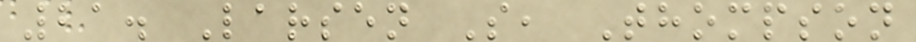21. Larsen S, Thompson
